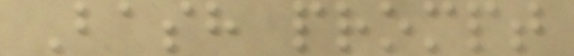Bash prompt
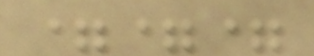===
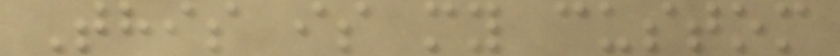This is my custom
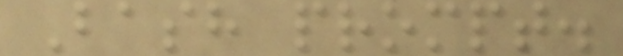Bash prompt.
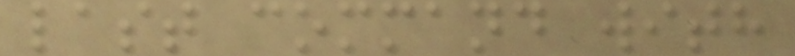last command with
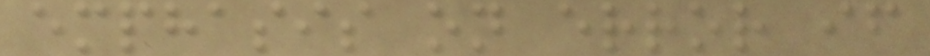emphasis on error if
